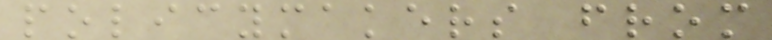policymakers from
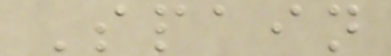Spain
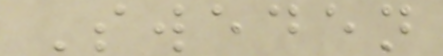Sweden
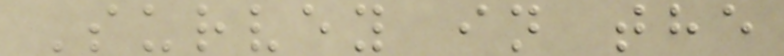Survey in the
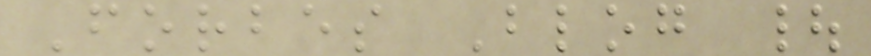Forbes Blog |
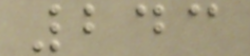243
